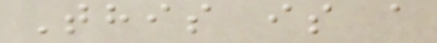This is a
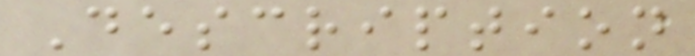Description
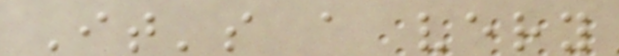It's a very
